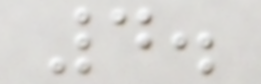4.
